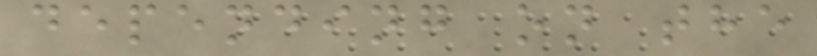depending on the
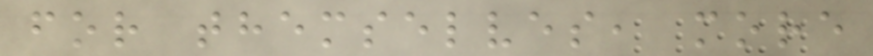for themselves, more
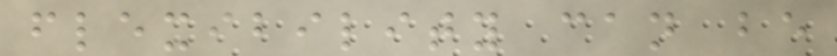flexibility can be
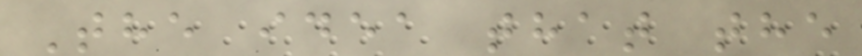The idea that the
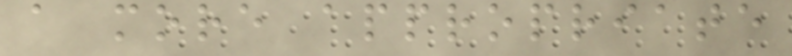a more appropriate
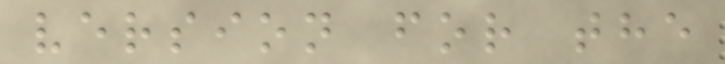version for the
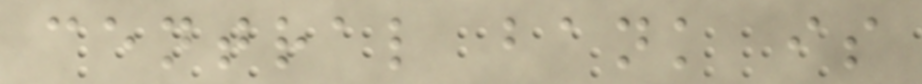central bank is
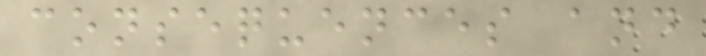consequences and
